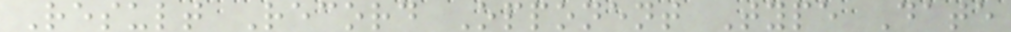Result Record Opponent Type Date
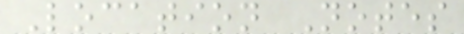Location Notes
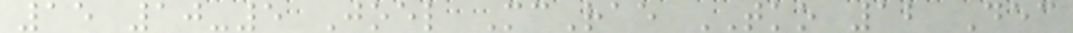15 10-5 Joel McRae TKO 12 Dec
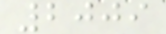2009
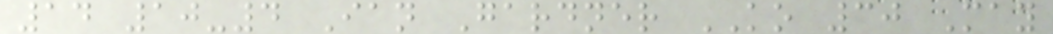14 10-4 Ian Gardner KO 30 May
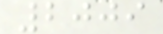2009
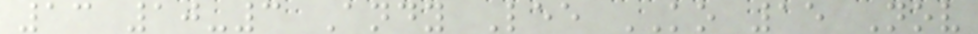13 10-3 Andy Lee KO 15 Nov
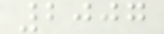2007
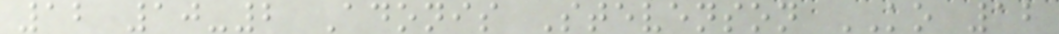12 10-2 Adonis Stevenson KO 12
